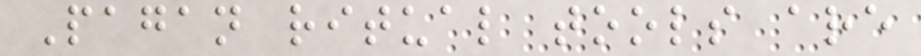Pagan ritual tools are
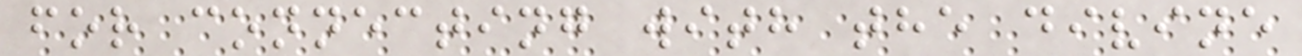for connecting with the divine
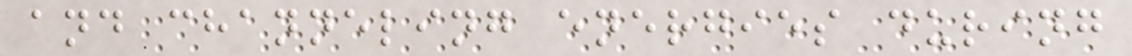and channeling energies during
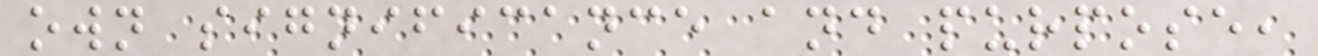own significance and purpose,
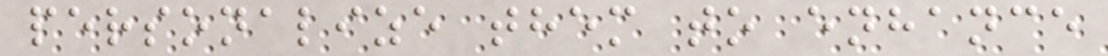personalize them to enhance
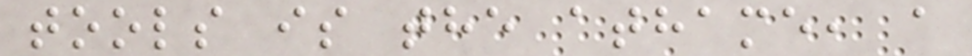tools is the athame, a
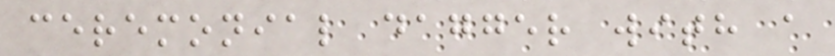ceremonial dagger with a
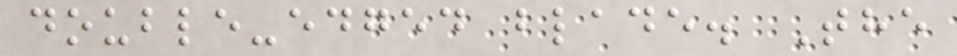double-edged blade. The
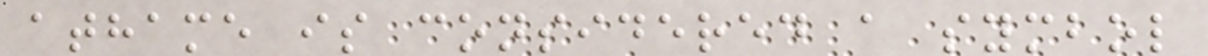athame is considered a symbol
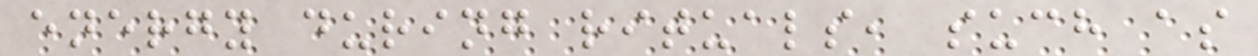energy during rituals, such as
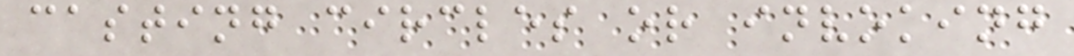casting circles or invoking
